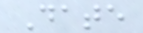Date
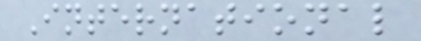International
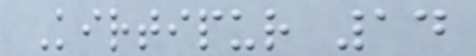Kirtipur 14
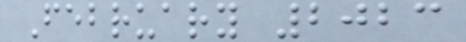February 2023
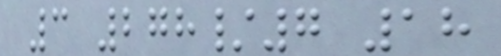3 278/7 18
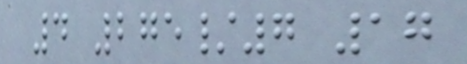4 275/7 17
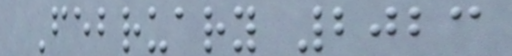February 2023
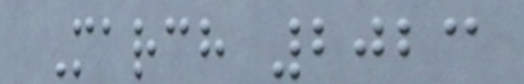March 2023
